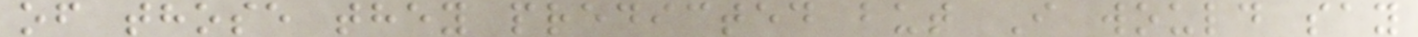of those they predicted but I would say
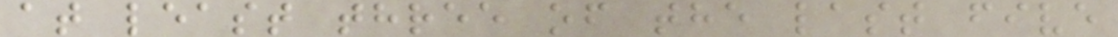at least three of the last five
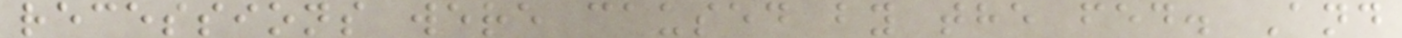recessions were caused by the fed. And
